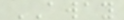AWAY
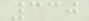330
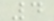4
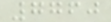7760
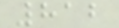812
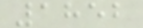1852
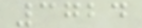3724
